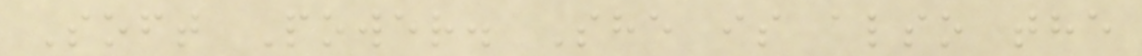Soft Power. She is also the
